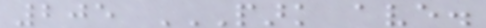205 PARK AVE.
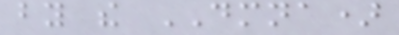by the DMNA)
